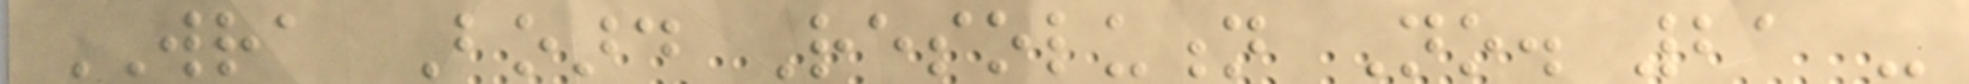WRA Board Resolution No. 21 -
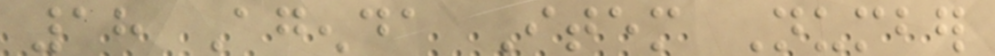18 Agenda Item Number
